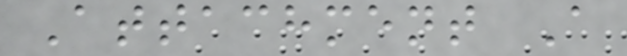Attachment A
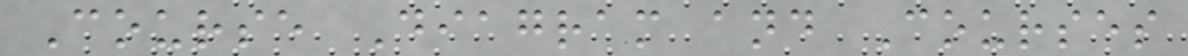Course Diagram and Courses
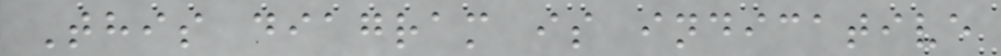This diagram is indicative
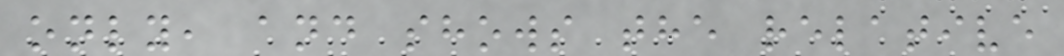only, and shows the relative
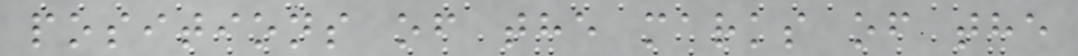positions of the marks of the
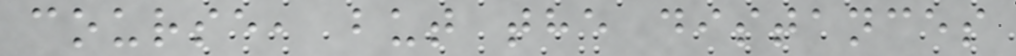course, but the distances
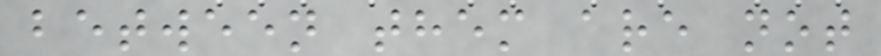between them are not
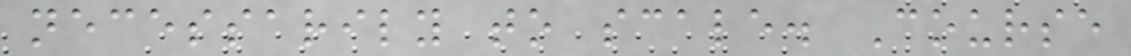necessarily to scale. Course
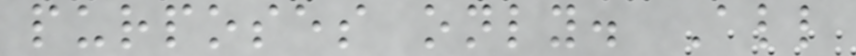purposes only. All
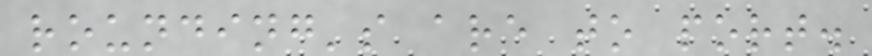rounding's are to port.
